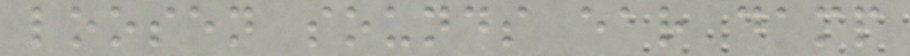loosen sounds ear damp
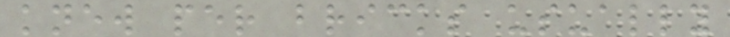knew per bricks usually
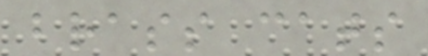brass cats
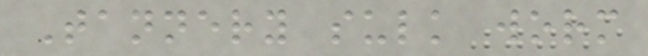Tannery sulk worm
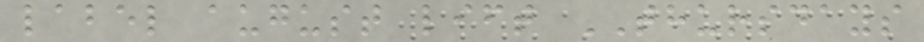label august lift THURSDAYS
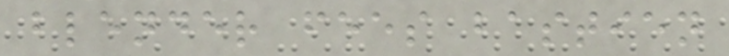blender fees bastien
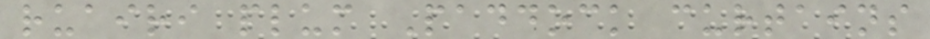ruairi plum Paddock curtains
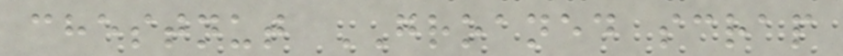chestnut GROANED scrap
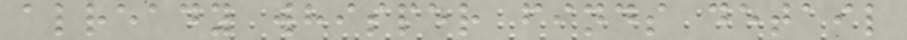already whisper finds detail
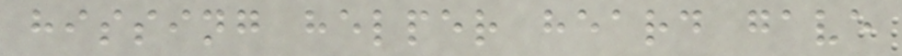hissing helper heard gave
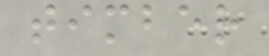timber
